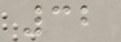32
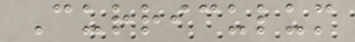Curriculum
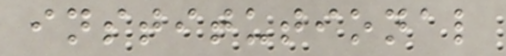institutional
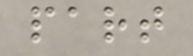part
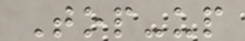Top-up
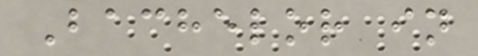Bachelor in
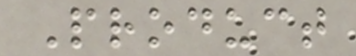Product
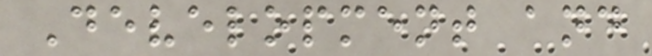Development and
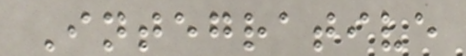Integrative
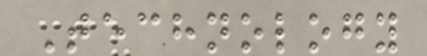Technology
